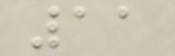11
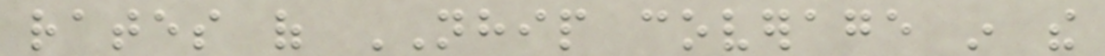rates of NHIP coverage in the
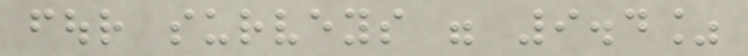four surveys were 9.4%
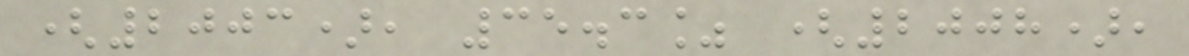(2003), 35.3% (2008),
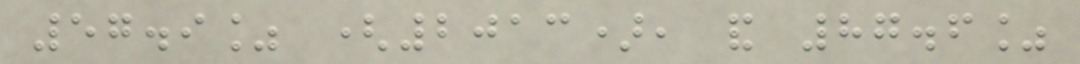57.9% (2013), and 87.6%
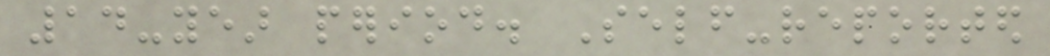14-year period. Self-reported
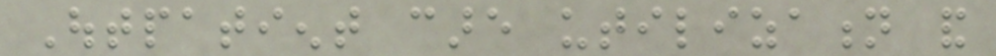Outpatient care utilization and
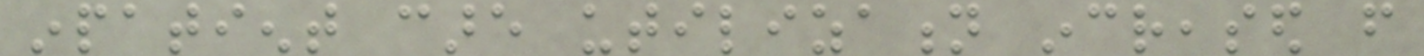inpatient care utilization increased from
